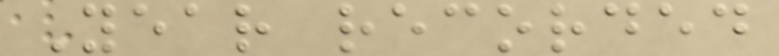Year recorded
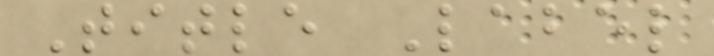Title Label
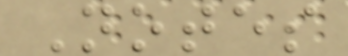Notes
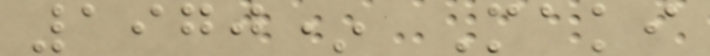1970* Maki
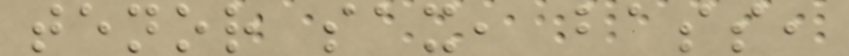tenor sax, bass,
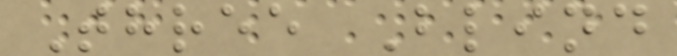Three Blind
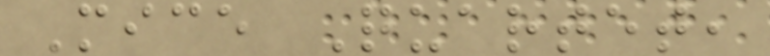Mice Quartet,
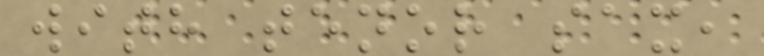with tenor sax,
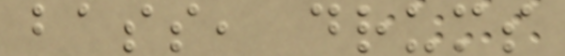bass, drums
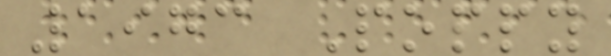1973 Poppy
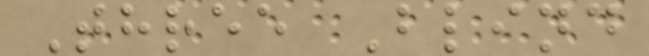Three Blind
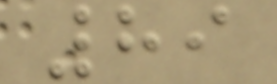89
